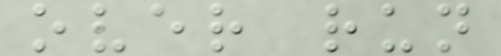over run
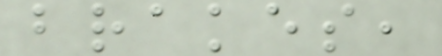brakes,
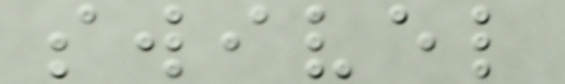swivel
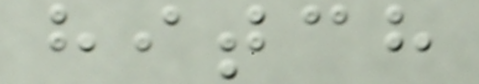hitch
